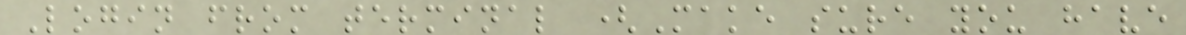Login from terminal (Make sure you have
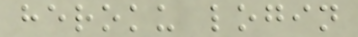heroku login
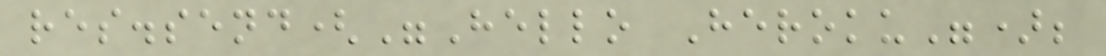res.send("Hello Heroku");
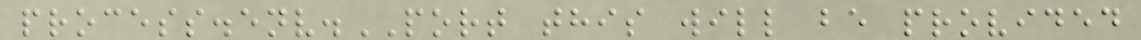process.env.PORT this will be provided
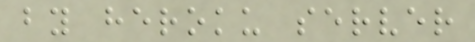by heroku server
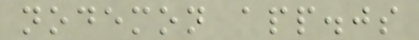nodemon app.js
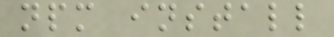npm install
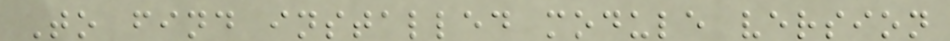To find installed module version
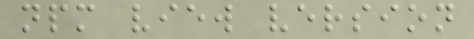npm view version
